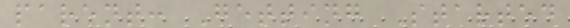parent: Getting Started
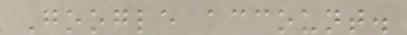Google account.
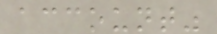account"
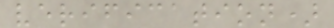verification)
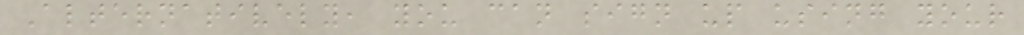Alternatively, you can sign up using your
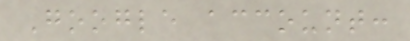Google account:
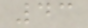43
